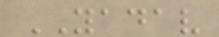YADAV
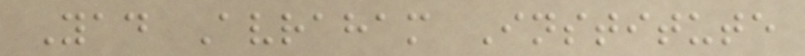Yad Avraham Institute
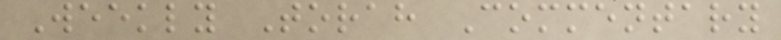Weekly Torah Commentary
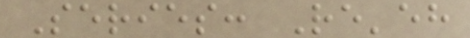Series: Re'eh
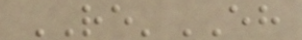RE'EH
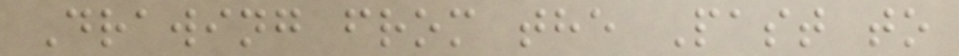Drawing from the Past to
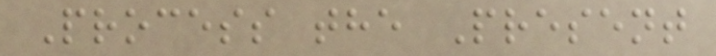Process the Present
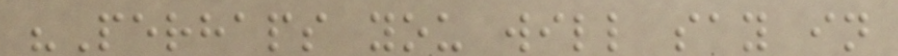"Perhaps you will say in
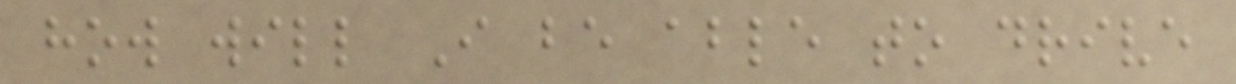how will I be able to drive
